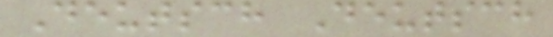Deutsch Deutsch
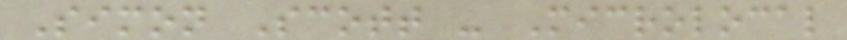Simon Scott - Microlocal
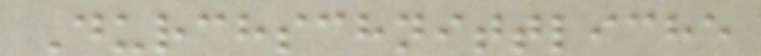Durchschnittliche
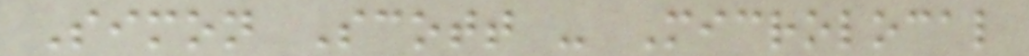Simon Scott - Microlocal
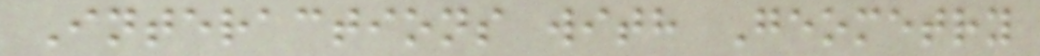Interactions with Geometry
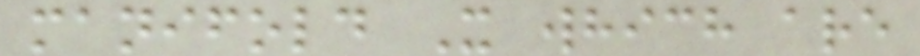manifold X which are
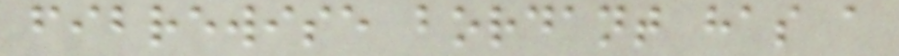fibrewise bordant has a
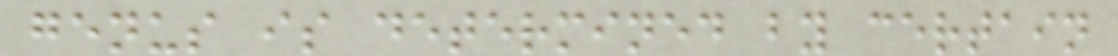genus is determined by certain
